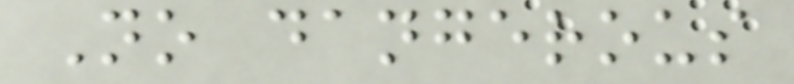No dangerous
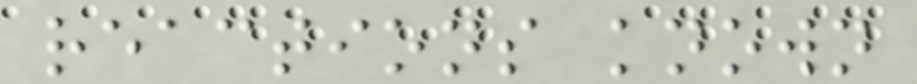reactions known
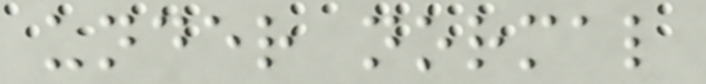under normal
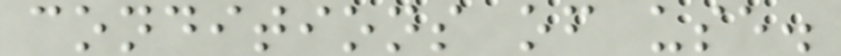conditions of use.
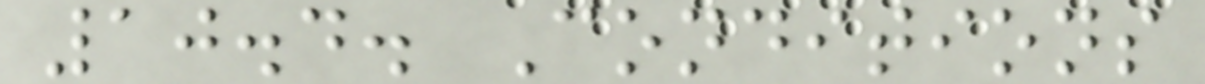10.4. Conditions
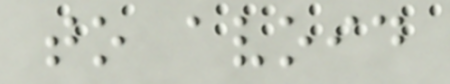to avoid
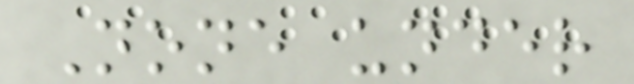None under
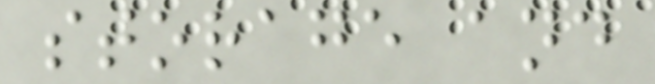storage and
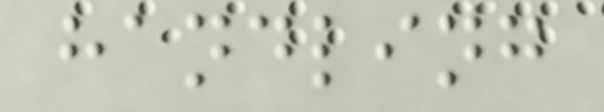handling
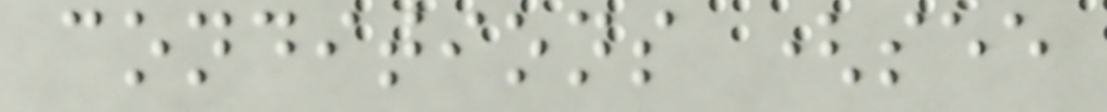conditions (see
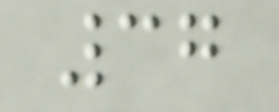37
